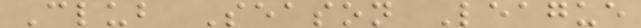Club Season League
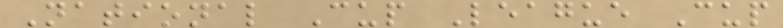National Cup League Cup
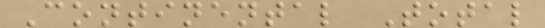Continental Total
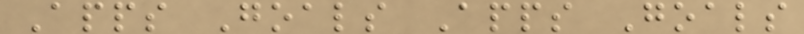Apps Goals Apps Goals
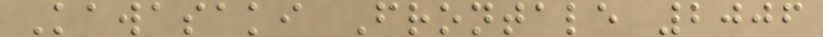Kawasaki Frontale 2006
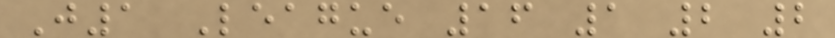J1 League 16 1 2 2
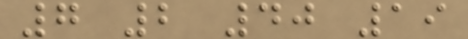7 2 40 19
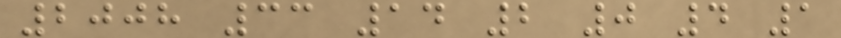2008 33 14 2 0 4 1
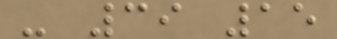- 39 15
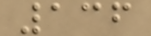136
